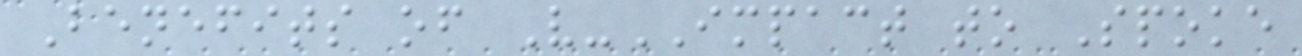Benefits of V-IMPACT to Spoke
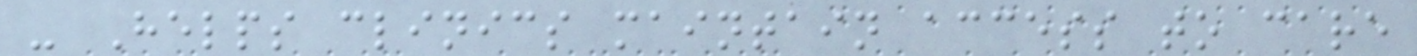- Helps clinics maintain access to care
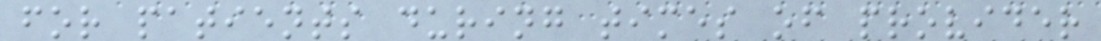for patients during times of provider
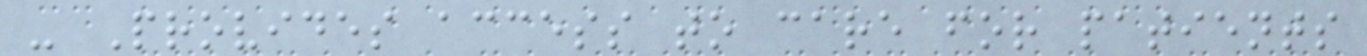- Provides access to care for patients
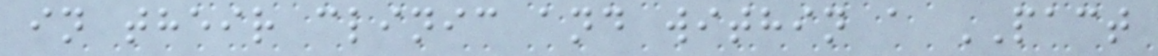in their clinic and within a PACT
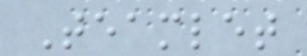Teamlet
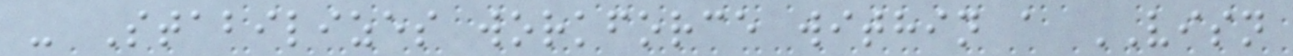- Stabilizes workforce within a VISN
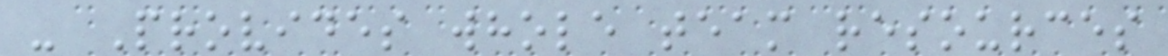- Provides whole team resources
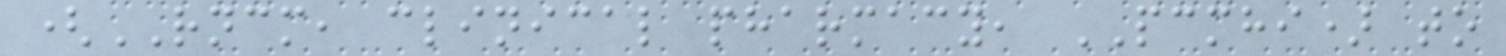(RNCM, clinical pharmacy, PCMHI) to
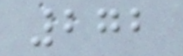272
